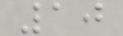10
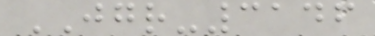JGR-3146
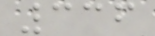336
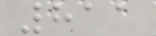811
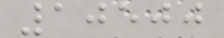10500
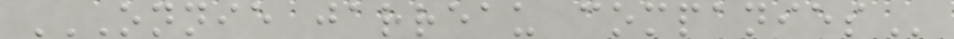ONNIE JARREAU COMPANIES
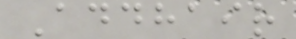Addhair
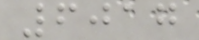6017
